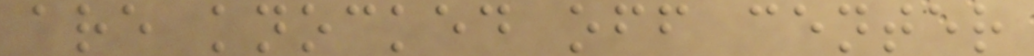are knocked off center
